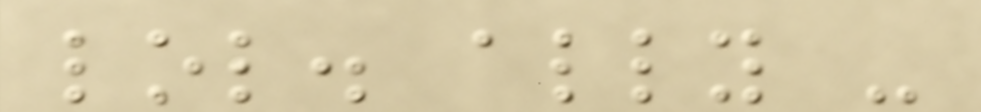lol. ally -
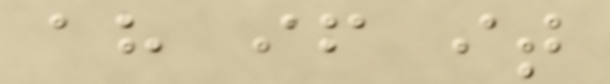ah if it
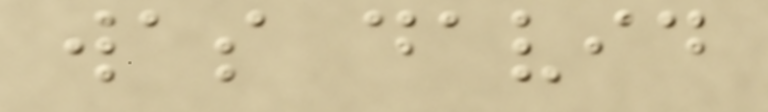was david
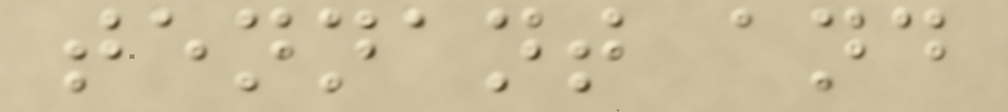tennant and
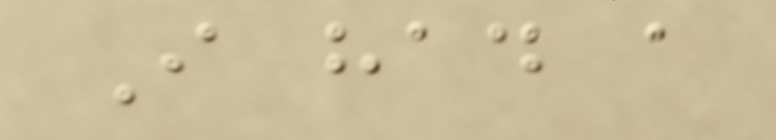I had a
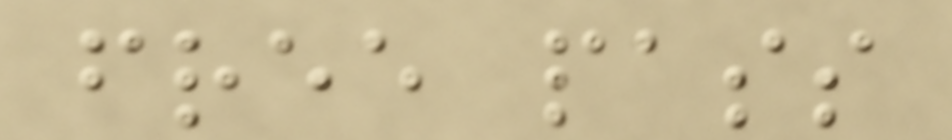free pass
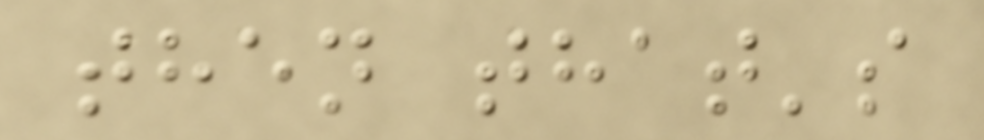then that's
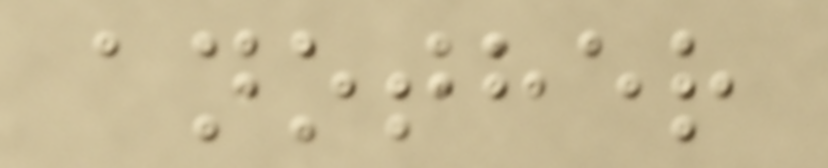another
